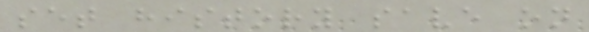set history save on
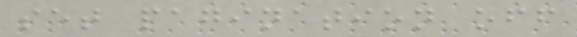set pagination off
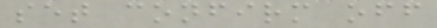set confirm off
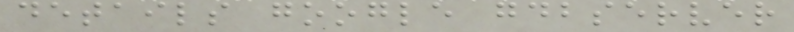details google gdbserver
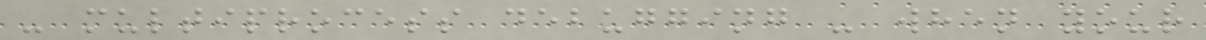- multiprocess debugging - when your
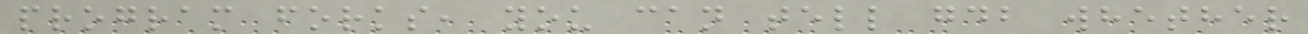program forks, you can tell gdb whether
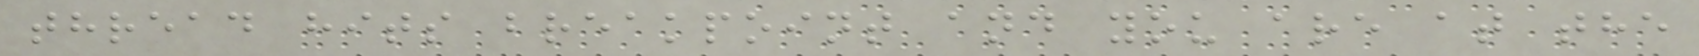thread hits breakpoint and you are at the
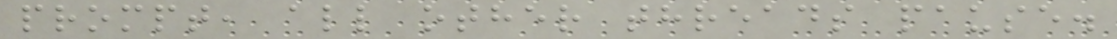prompt, all other threads pause.
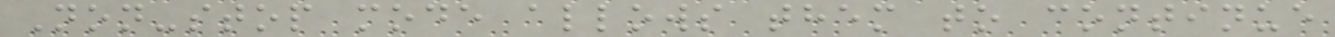Non-stop mode allows them to continue
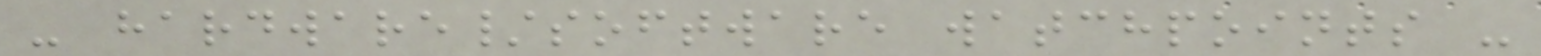- hardware/software watchpoints -
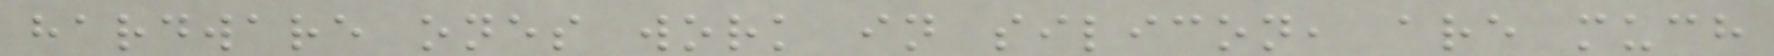hardware ones work in silicon, are much
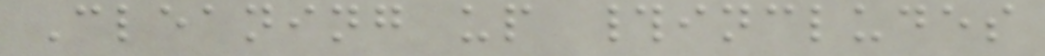Cleaning up #includes
